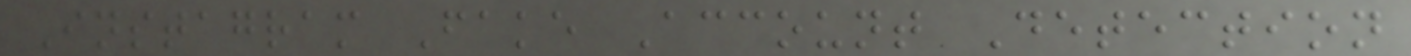Instagram Fake Account Detection
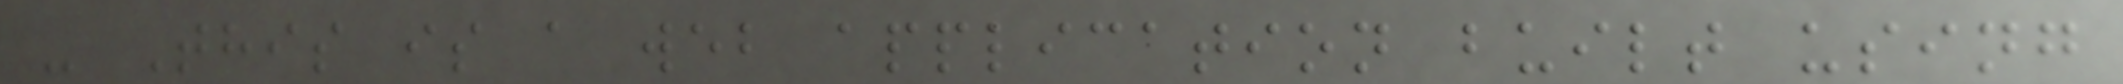- This is a web application built using
